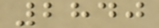2840
